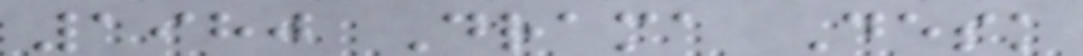1980 Drama Desk
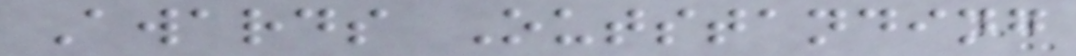Awards Outstanding
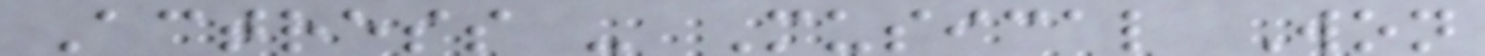Actress - Musical Won
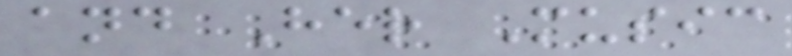and Her Music
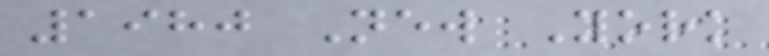1980 New York
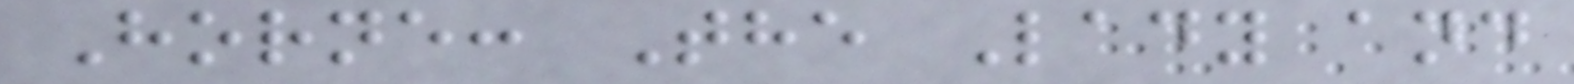Horne: The Lady and
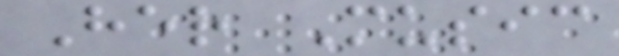Her Music
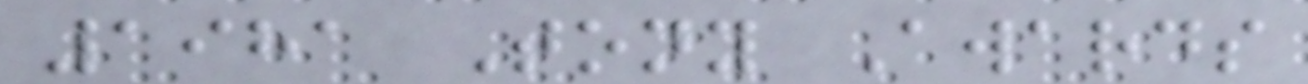1981 Tony Awards
